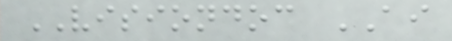VISIONDOC AI
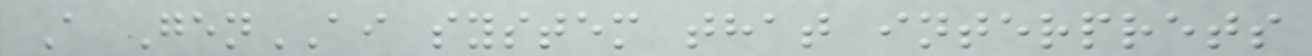A GenAI system that interprets
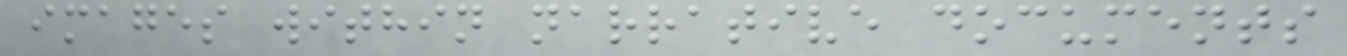images within narrative documents
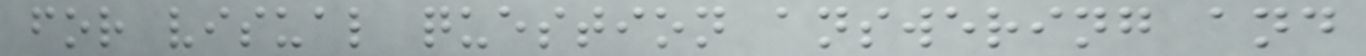for visual question answering and
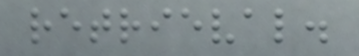retrieval.
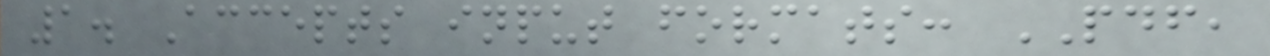1. Accepts input formats: PDF,
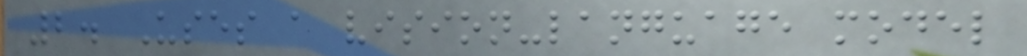2. Uses a vision-language model
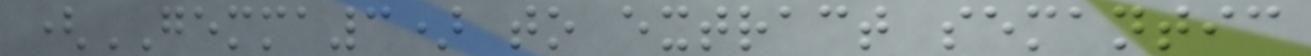(GEMMA3) to extract semantic
